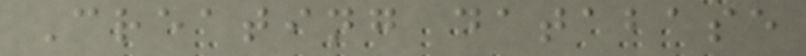Creating database
